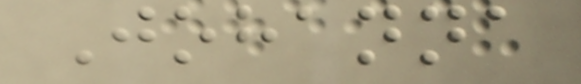Johanna
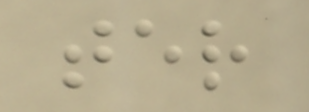ter
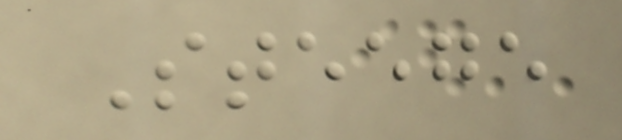Steege
